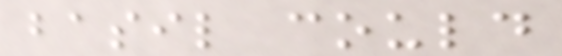basil could
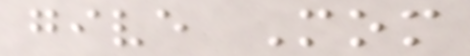give Mom
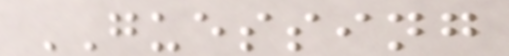GUESSING
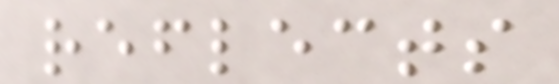reflects
